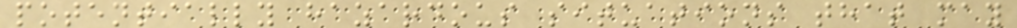potentially hazardous situations that may
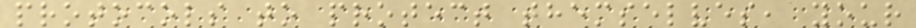protocols to protect themselves, your
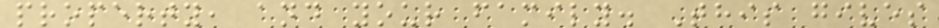property, and your family. This gives
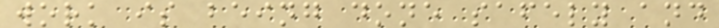work is being done safely and
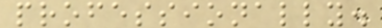professionally.
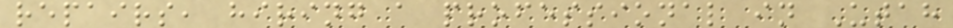repairs, hiring a professional in Utah
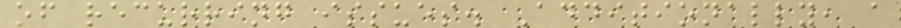of recurring issues. Additionally, a
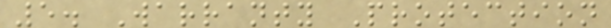5. Warranty Protection
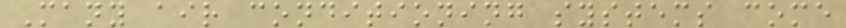Many air conditioning systems come
